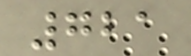721
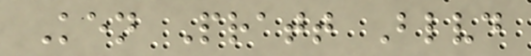Ken Pratt Blvd
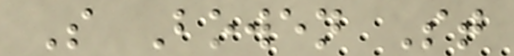S Bowen St
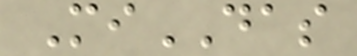MiDAS
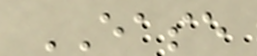EASE
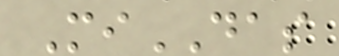MiDAS
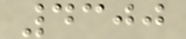4300
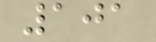101
